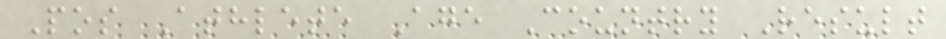Pos Athlete Age Country Result
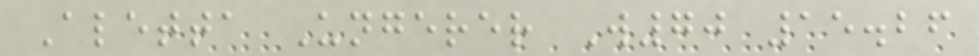Aletta Ungerer W70 15.26
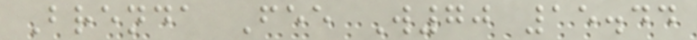Brenda Fee W70 15.44
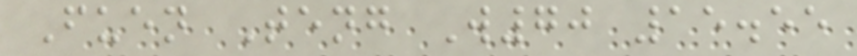Fuen Teng W70 15.55
